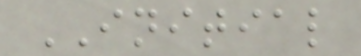INITIAL
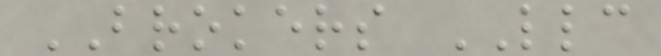BROKERS LLC
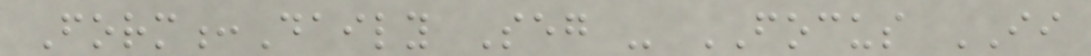Form:Daily Seg - FOCUS II
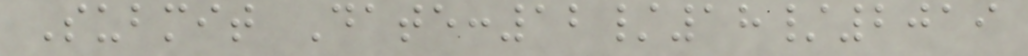Submit Date:12/18/2019
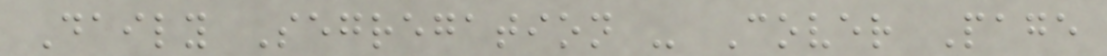Daily Segregation - Cover Page
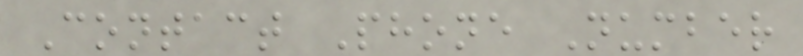Contact Phone Number
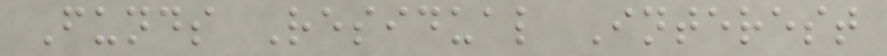Funds Residual Interest
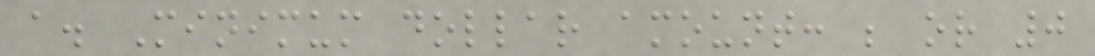a. Minimum dollar amount: ; or 0
